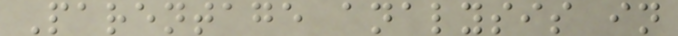Parentage analysis in
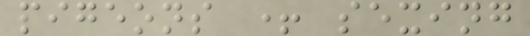pigeons + sexing
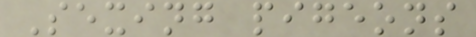Sexing pigeons
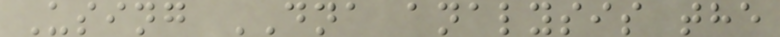Using DNA analysis the
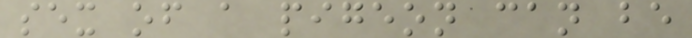sex of a pigeon can be
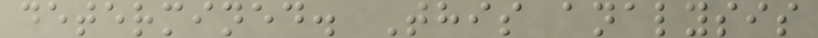determined. This analysis
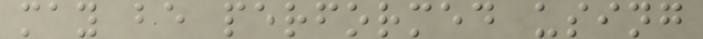may be performed using
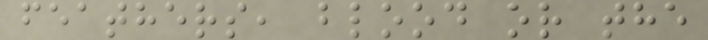feathers, blood or the
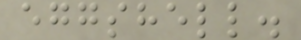eggshell.
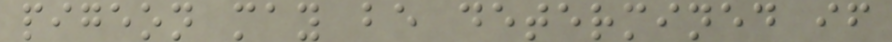pigeon may be determined if
